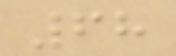68
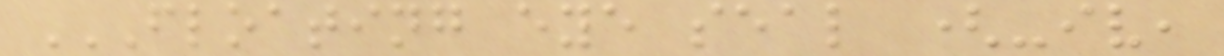FLOATING EYE SEAL (-IV,
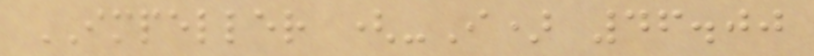IMPELLER (-I) 46.00
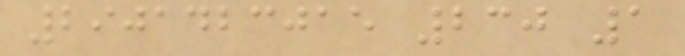2901423015 230 1
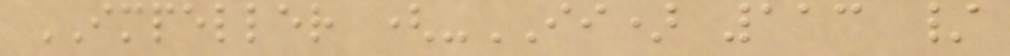IMPELLER (-II) 113 /
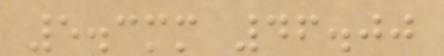5.3mm 46.00
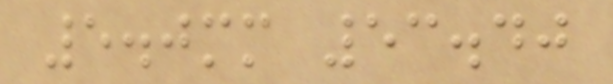5.0mm 53.40
